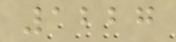1227
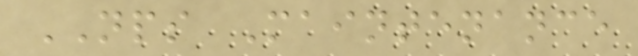NPS Maintenance
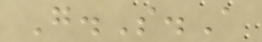G.S.A
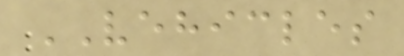VEHICLES
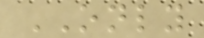ONLY
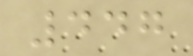447
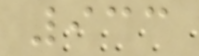933
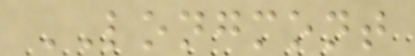LONGMONT
